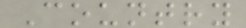Country
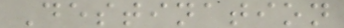Destination
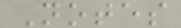Notes
